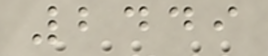2449
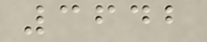3642
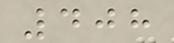408
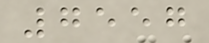7557
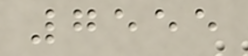7555
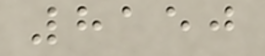8150
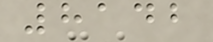8142
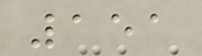151
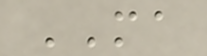MA
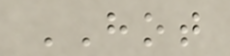HOT
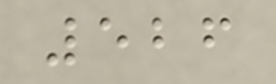526
